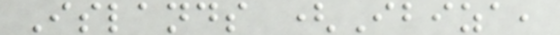Islands (Ibiza,
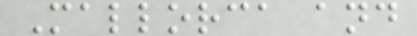Mallorca and
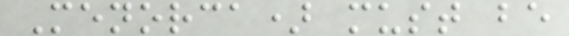Menorca) must be
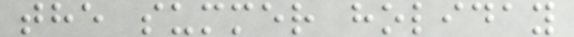the summer holiday
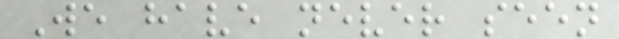We have never seen
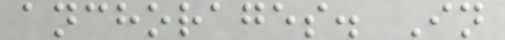anchorages. In
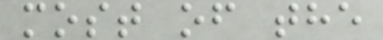most of the
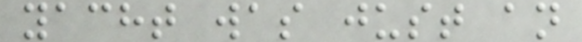yacht was just an
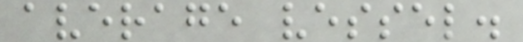average vessel.
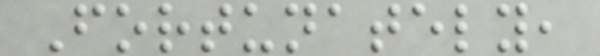Fortunately,
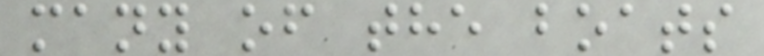many of the boats
